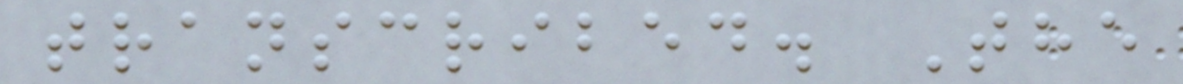transcribed. The
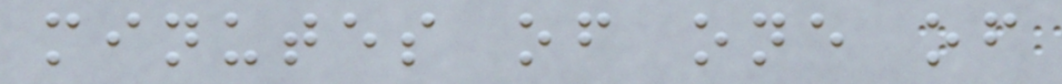minutes of one of
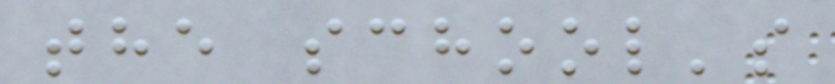the school's
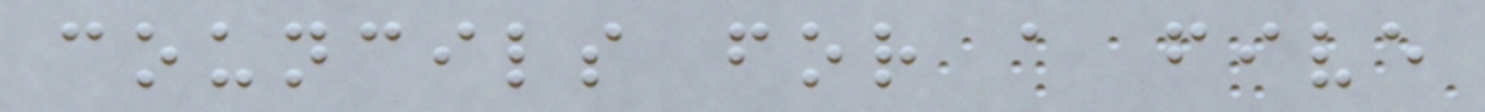councils for a five
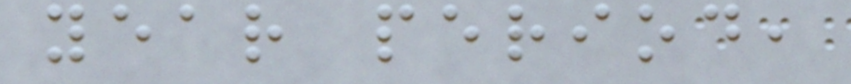year period,
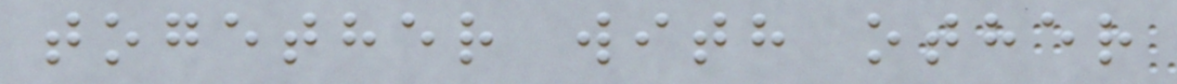together with other
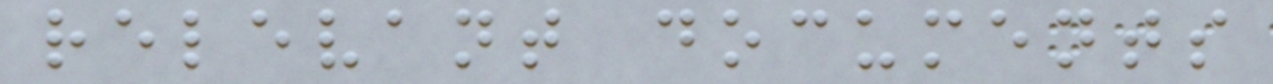relevant documents
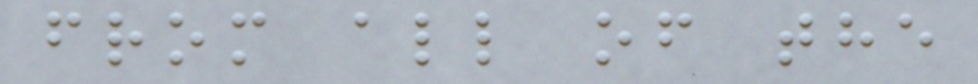from all of the
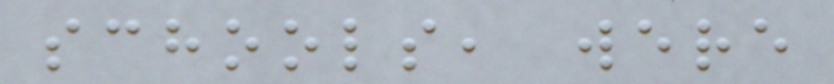schools, were
